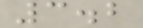3.2
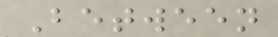Between
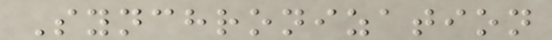Synchronization
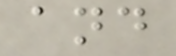and
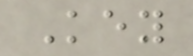Key
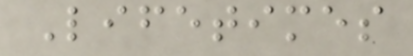Lifetimes
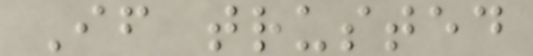If trusted
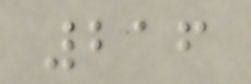216
